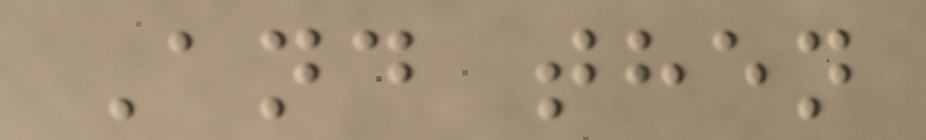And then
